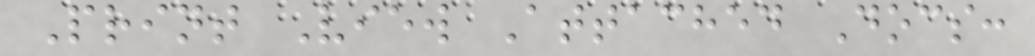Print View Attached Docs:
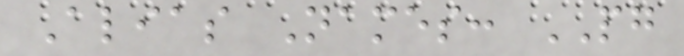Alias Names: PG
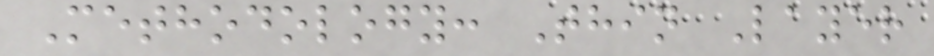Methodology: Thin Layer
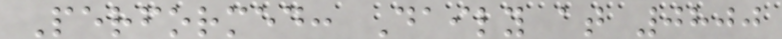Performed: Daily at 0800
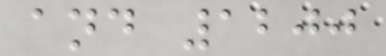and 1200
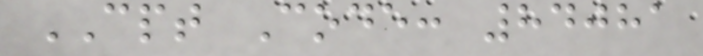CPT Code: 84081
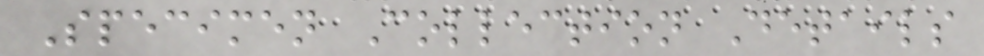Specimen Collection Details
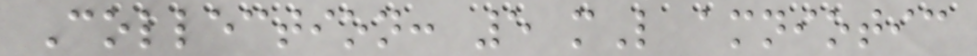Collection: 5 mL amniotic
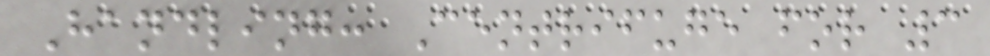Handling: Centrifuge for 3
